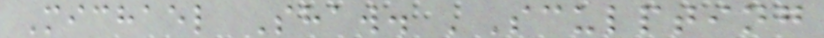Michael Shaw. 'Sculpting
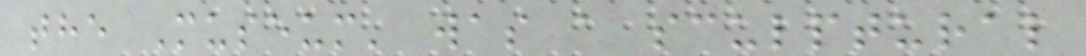the Museum' was a sculptural
